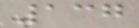137
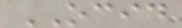OCID
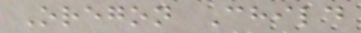Oregon Child
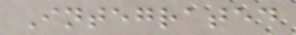Integrated
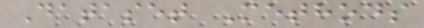Dataset Methods
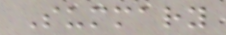Summary
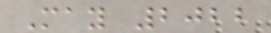May 2022
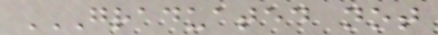GRADUATED NOT
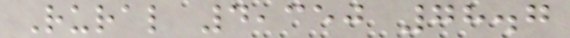Rural 4,350 78.7
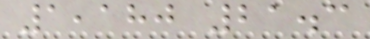1,180 21.3
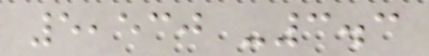5,530 -3.3
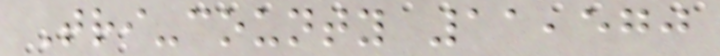Tri-county 11,570
